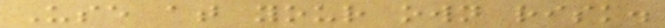Use at your own risk.
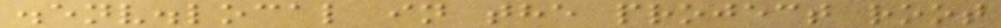.env.local in the project root
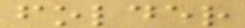folder
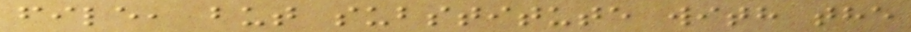file, but substitute with the
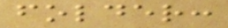folder:
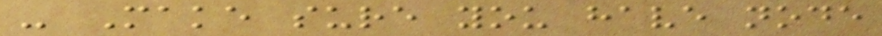- Make sure you have node
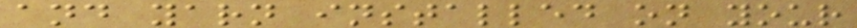and yarn installed on your
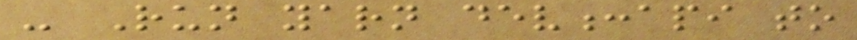- Run yarn dev:api to
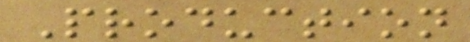Production
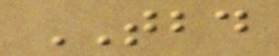TBD
